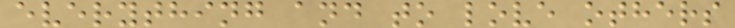everything and to love others
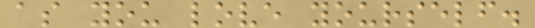as you love yourself.
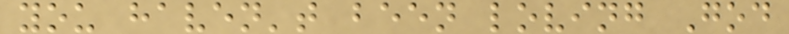you haven't been loving God
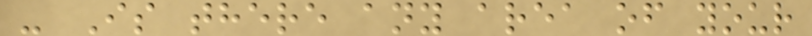- Is there any area of your
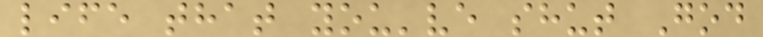life that you've shut God
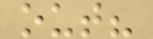out?
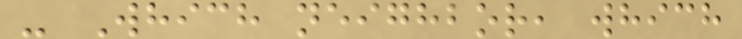- Which neighbor, which
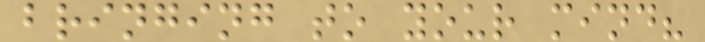bringing to your mind?
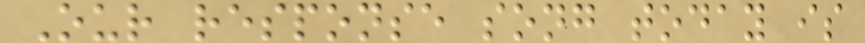Our response song today is
